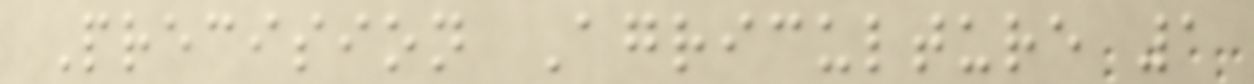Precision Agriculture 1
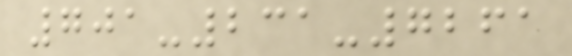701-231-7261
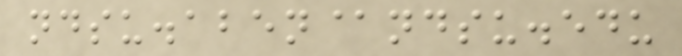ndsu.aben@ndsu.edu
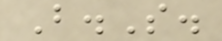B.S.
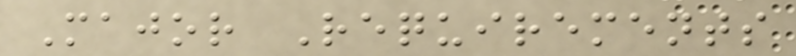Major Requirements
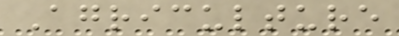Agriculture
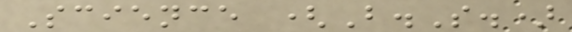Science (B.S.)
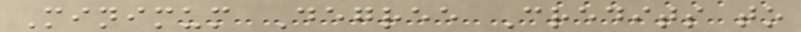Minimum Degree Credits to
